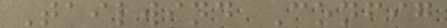Tailwind Config
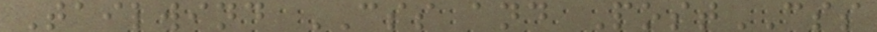Tailwind CSS and PostCSS
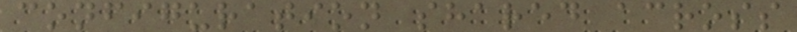configuration shared across
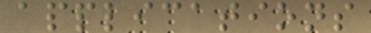applications
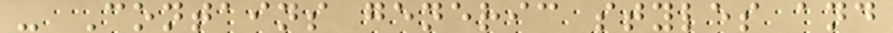- Contains generic styles and
